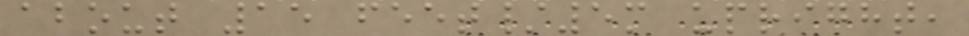about 15 feet/5m upright,
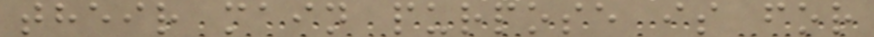their main purpose is for
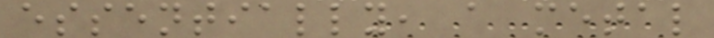essentially, a metal
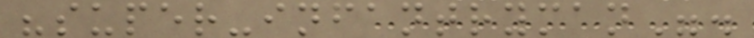"super-infantryman".
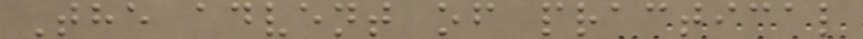The advent of practical
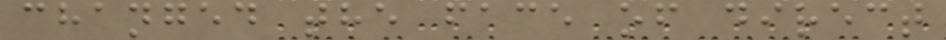changed the face of direct
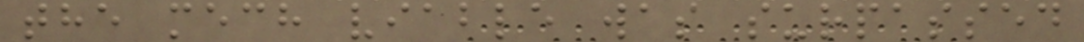the mech viable was surpassed
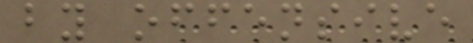by offensive
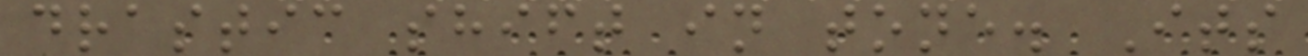drastic shift in tone. Its
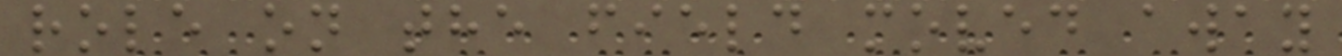role on the field moved away
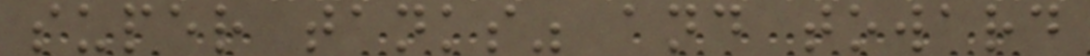super tanks" and toward
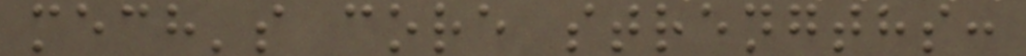mech's core strengths:
